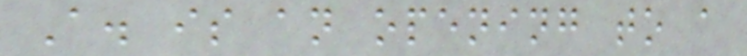A. is an opening to a
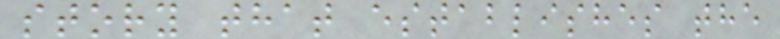story that establishes the
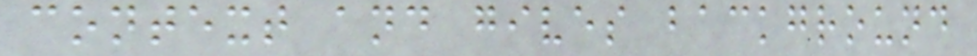context and gives background
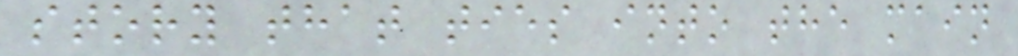story that ties into the main
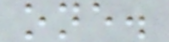one.
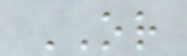OR
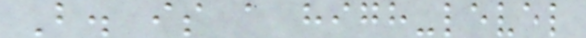B. is a high-level
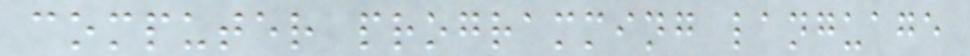computer programming language
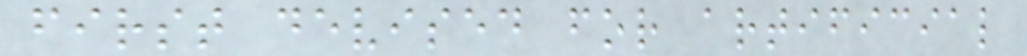first devised for artificial
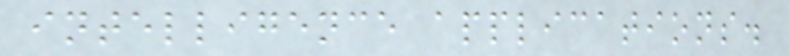intelligence applications.
